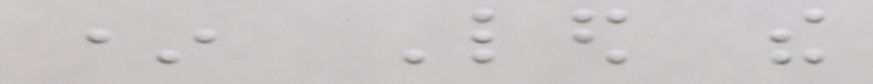* Led the
